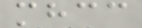mhcc
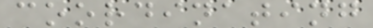coordinating
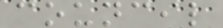council
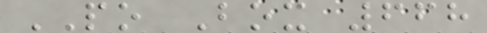PO Box 668
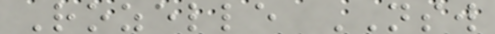Rozelle NSW
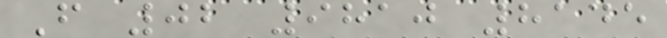F 02 9810 8145
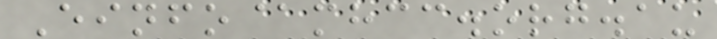Einfo@mhcc.org.au
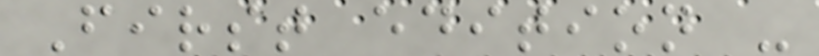First edition -
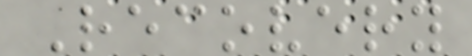Recovery
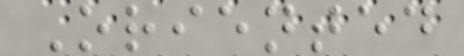Oriented
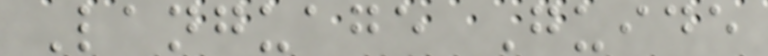Language Guide
